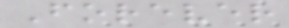Forever
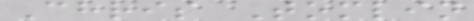Chris Tomlin
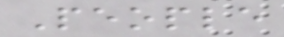People
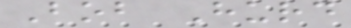Bob Hurd
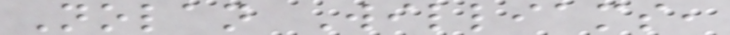Nolan Williams,
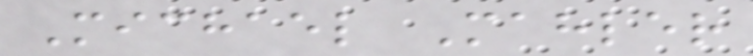Michael Mahler
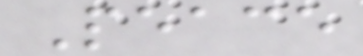Peace
